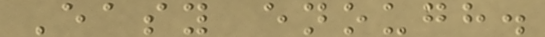Easy enough.
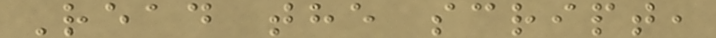Read the script,
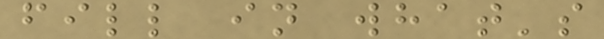fill in what's
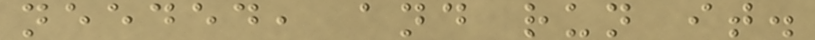needed, and run it.
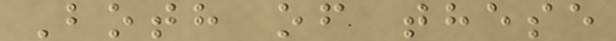Both of these
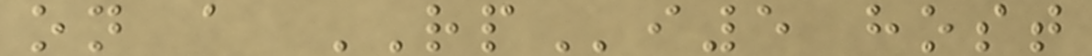on a RPi5 host
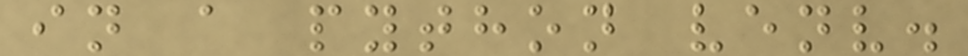in a python venv.
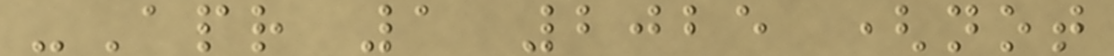-Apr 1 2025 (not
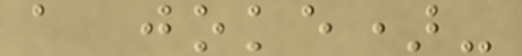a joke)-
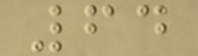64
